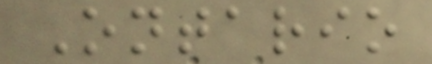Ontario
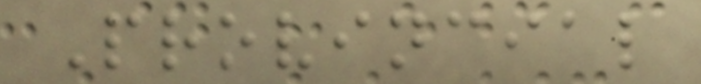Provincial
